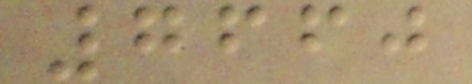7660
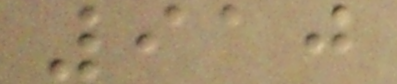910
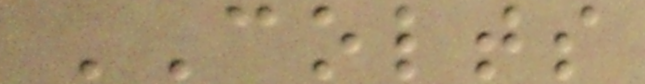COLTS
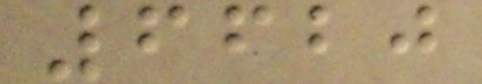6620
